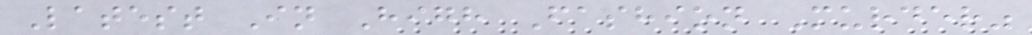Latest In High Fashion Murder"
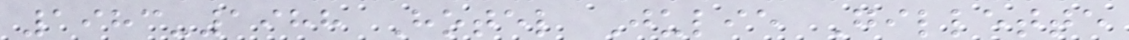1983-1988 Hotel Julie Gillette
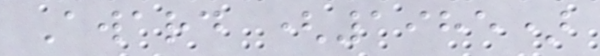Award (1985)
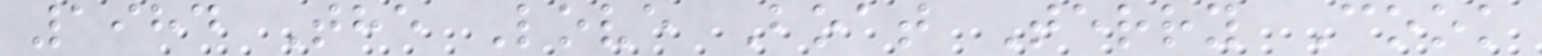1984 The Love Boat Terry Cook
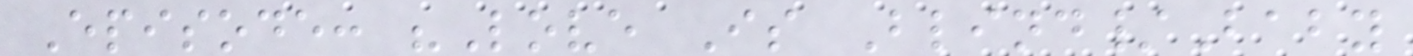Episode: "Love Is Blind/Baby
